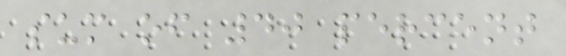sum of 40 percent
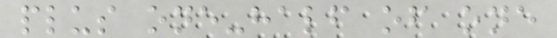plus one-half of one
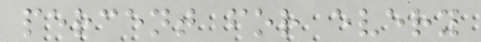percent for every
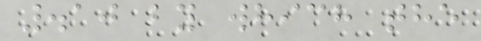.10 by which the
